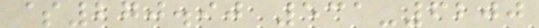$270.90 531-6200
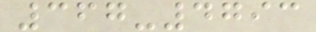367-4793
